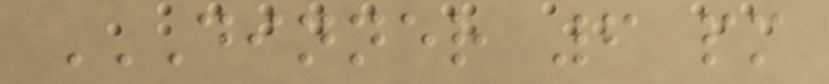DINNER 6 PM
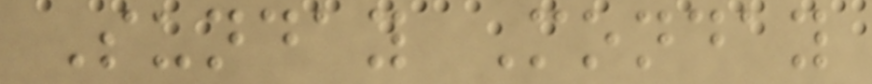Sunday Monday
